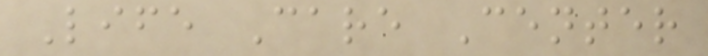Life Care Center
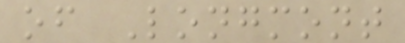of Longmont
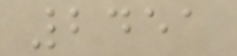2451
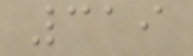319
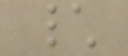\
